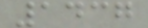1437
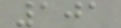101
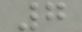7
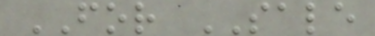FOR SALE
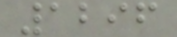1296
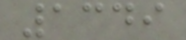1349
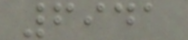6941
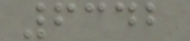6342
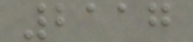2117
